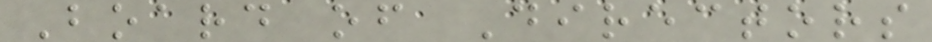Board of Directors
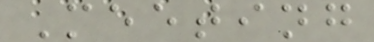Meeting
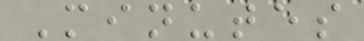Minutes
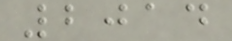2014
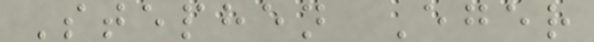Stephen Eger
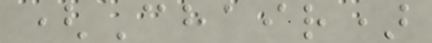(Chair)
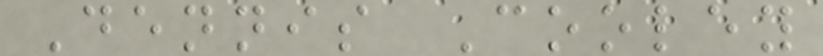Dennis Cooley
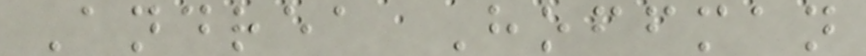Andrea Hoffman
